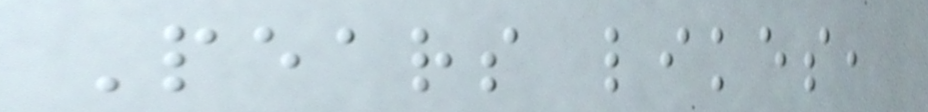Pears likes,
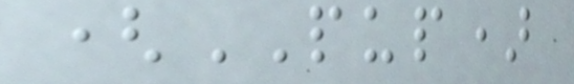(PUP)
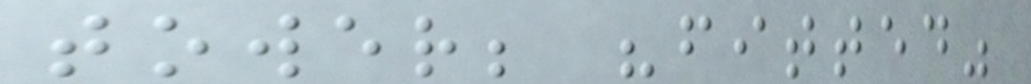tower; "fitted"
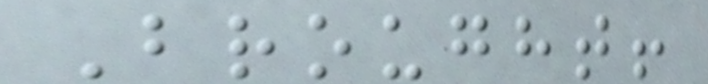Brought!
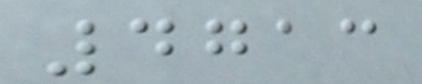4713
